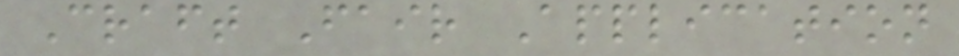Craft Fair Application
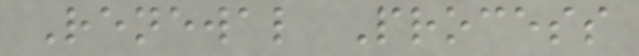Renewal Process
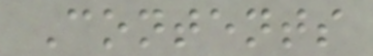Contents
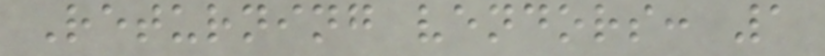Returning vendors: 1
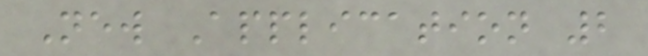New Application 2
